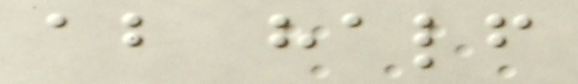about half
